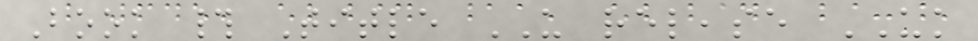Book # Title US release UK
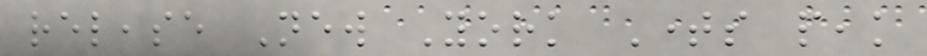release New York Times peak
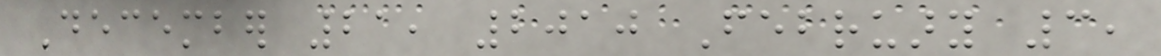December 21, 2010 February 3,
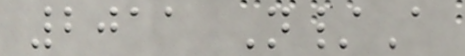2011 N/A
